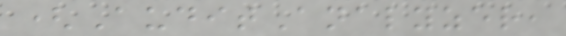(AuditAnalyzer,
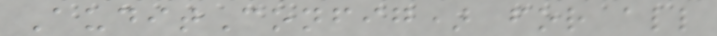AuditConfig) for all
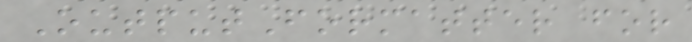OutputFormatter for
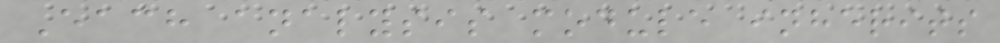Each analysis module inherits
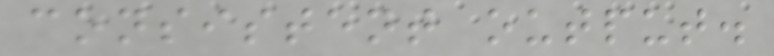consistent output.
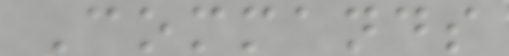Commands
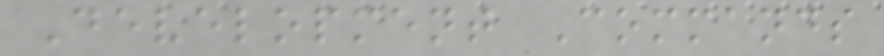Development Commands
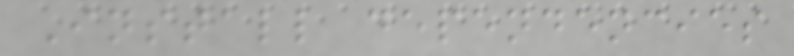Install dependencies
